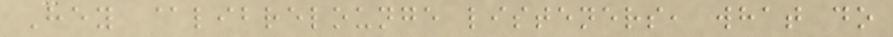Hey @librelounge listeners, what do
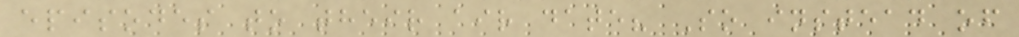episodes to their air date? So instead of
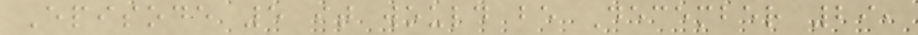Episode 5 it would be December 29,
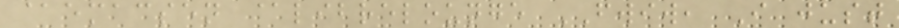@emacsen @librelounge FWIW, I just
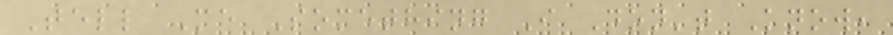Tell Me Something I Don't Know,
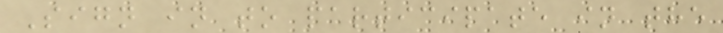Sign in to participate in the
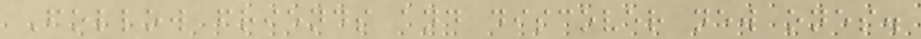Follow friends and discover new ones.
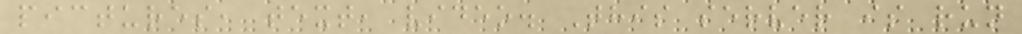pictures, text, video. This server is run
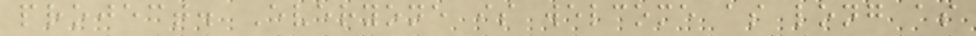project. Everyone is welcome as long as
